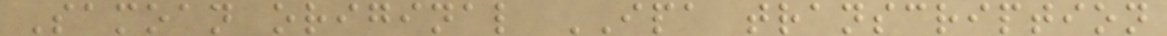Samoan original IPA transcription
